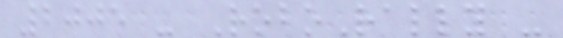2005 - RoboRally -
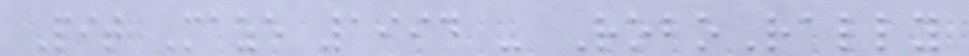Pit Maze 1994 - RoboRally
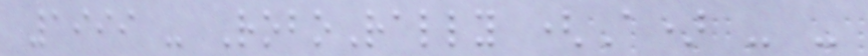1999 - RoboRally (A) - -
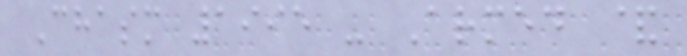Chasm 1995 - Armed &
